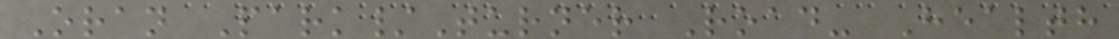Oran Park/Turner Road- Health
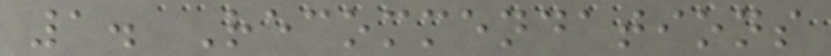1. Recommendations
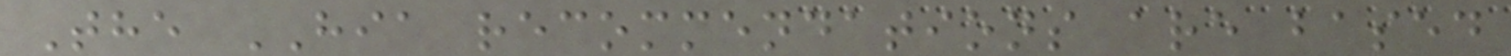The HIA recommendations are based
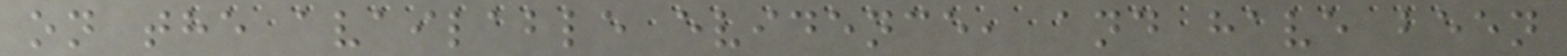on the available evidence, and have been
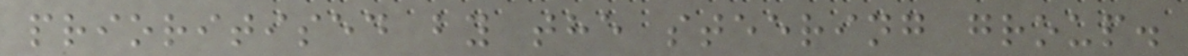prioritised by the steering group.
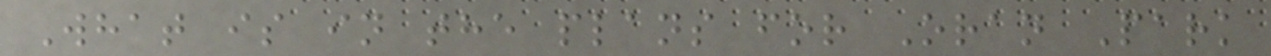What is in the plans for Oran Park
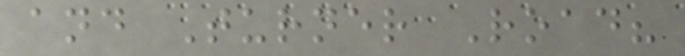and Turner Road?
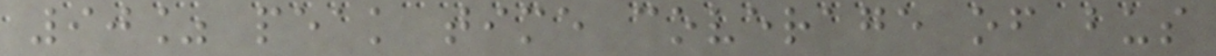90% peak time coverage of bus
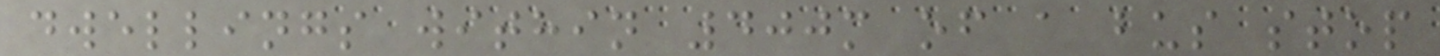dwellings within 400m of a bus stop
